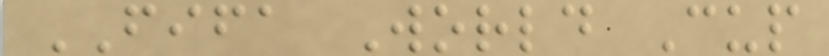FIFA World Cup
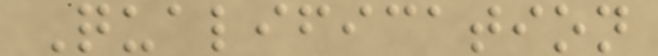Qualification
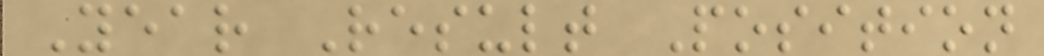Year Result Position
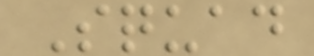Squad
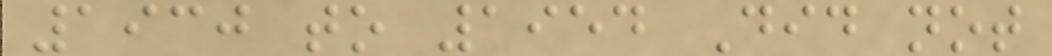1930 to 1954 Did not
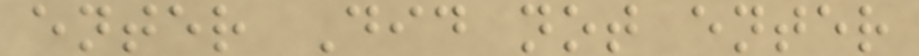enter Did not enter
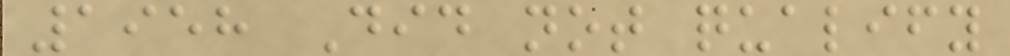1958 Did not qualify
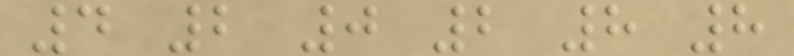4 2 0 2 8 8
